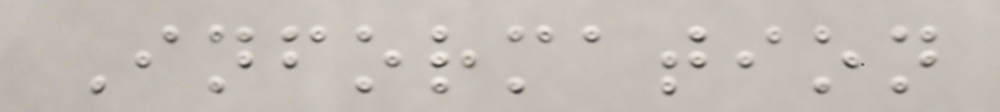Information
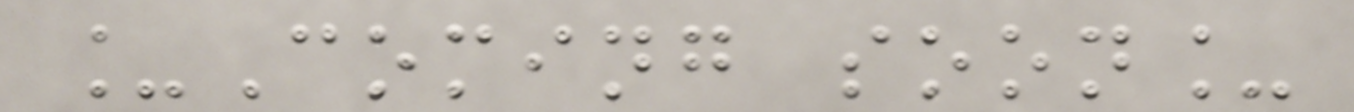_Coming soon_
